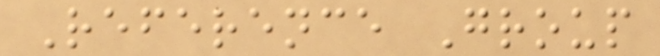Reference Group
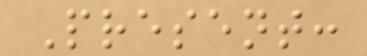Present:
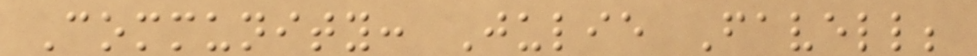Community: Julie Favell;
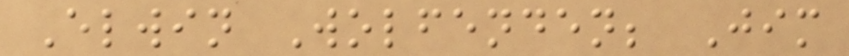Elwin Wolfenden; Jim
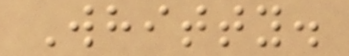Whitty.
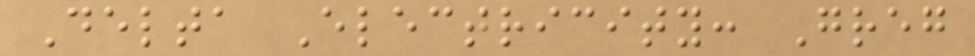Delta Electricity: Greg
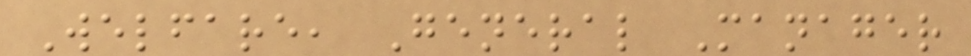Welfare, General Manager
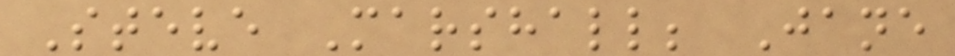Steve Marshall; Jane
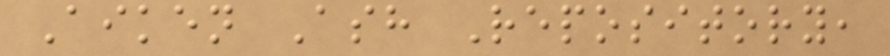Aiken Ash Repository,
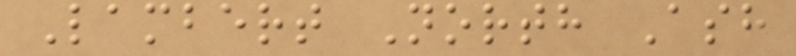Lambert North Ash
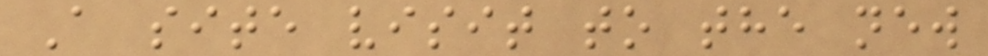A site visit to the new
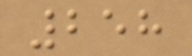258
